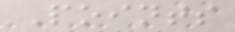Points
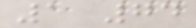1 74
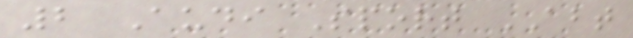2 Audi Sport ABT
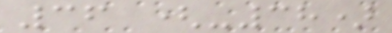36 (-38)
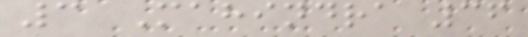3 Mahindra 36
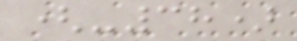(-38)
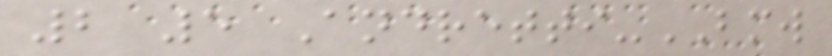2 5 Andretti-BMW
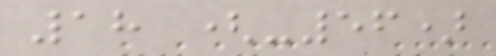18 (-56)
